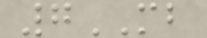7MB
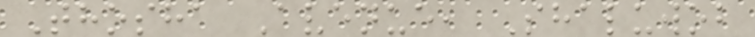Thosha Avenue, Shaluwob
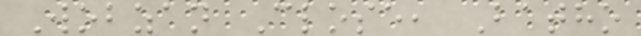Wobzan Close, Batho
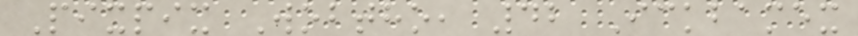Pixpix Wobtho, 42 Ickbamex
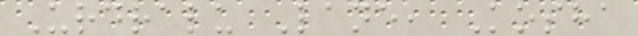Urdralu Lane, Kosha
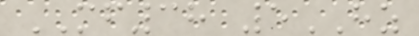MF38 5HZ
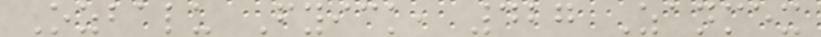Ozbalu Fyick, 427 Zanmex
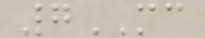7MC
